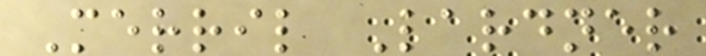Merril Lardner
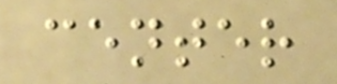center
